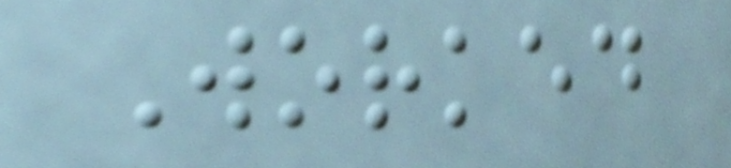Worked
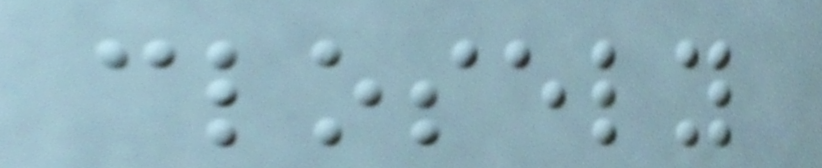closely
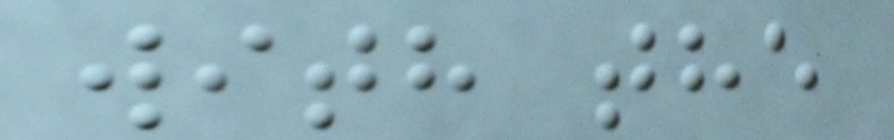with the
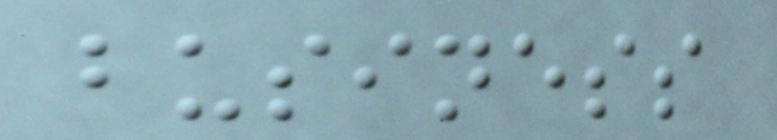business
